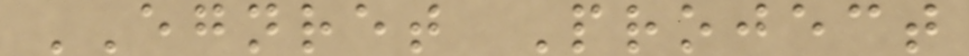EGNRET Project
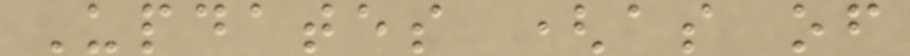Updates (as of
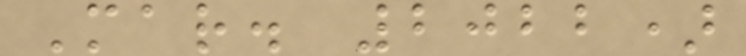Mar. 2022)
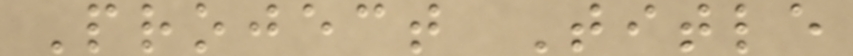Project Title
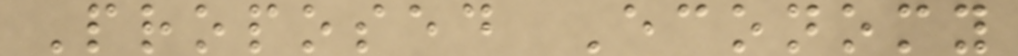Proposed Economy
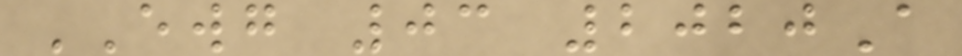EWG 03 2020A
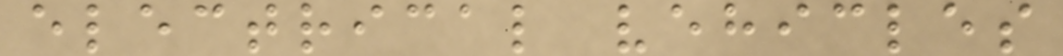electrical vehicles
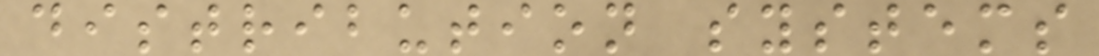distribution systems
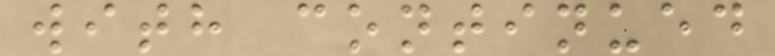with continued
